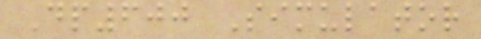Dp600 Simulator
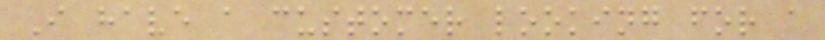I have a customer looking for a
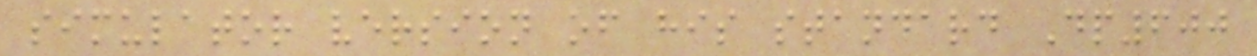simulator version of his standard Dp600
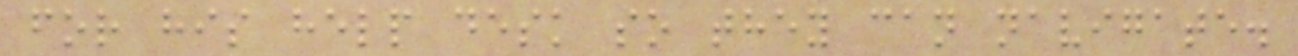for his help desk so they can navigate.
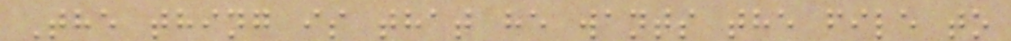The thing is that he wants the file to
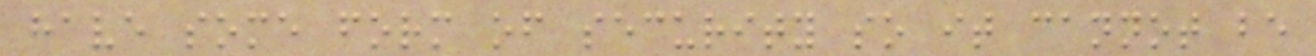have some form of security so it cannot be
